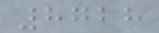8728
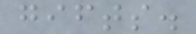gifts.
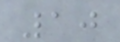10
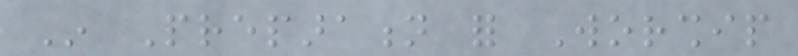In Preparation for Worship
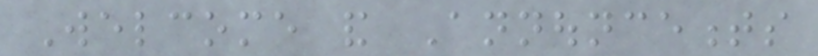Welcome and Announcements
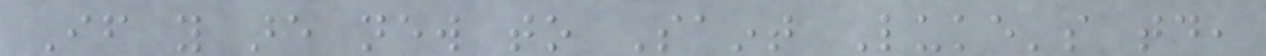If you are new to Saint Luke's today,
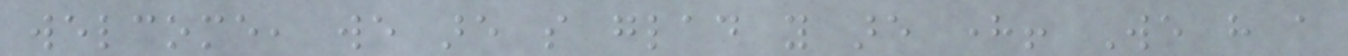welcome, we are so glad you are here! We have a
